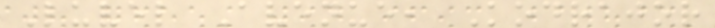Luvel Avenue, Kodrajor
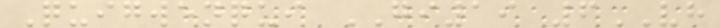Quigwenqui GI19 6VH
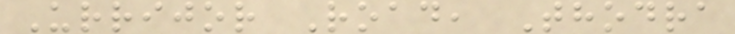Urrijor Road, Thodra
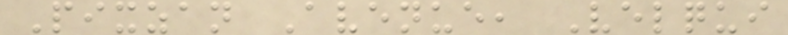Pixzan Avenue, Velqui
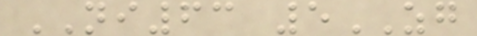NI63 5ZG
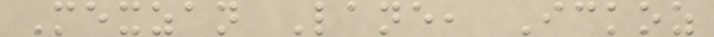Mexzan Lane, Ickoz
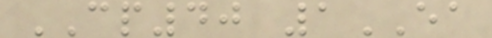CP40 1EA
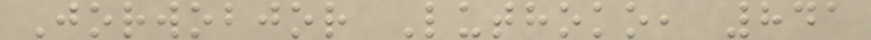Jorwobjor Luthoko, 841
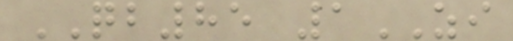QB85 1ZI
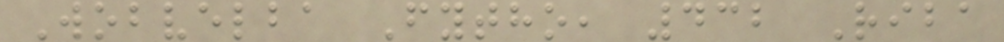Wobvelba Fytho, 432 Riba
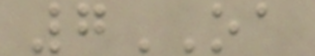7OA
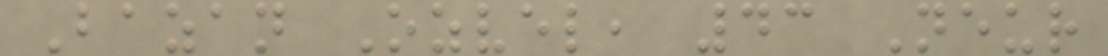Bazan Ozvel, 43 Neur
